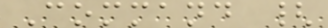Command {
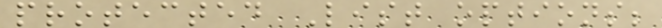protected List options;
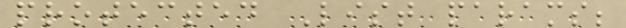protected List params;
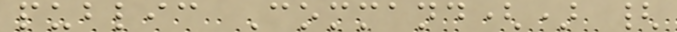public Command() {
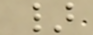}
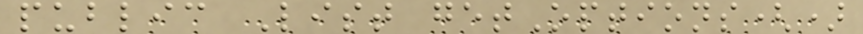public List getOptions()
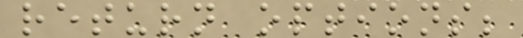return options;
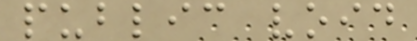public void
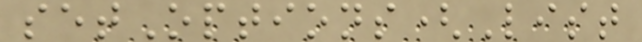setOptions(List
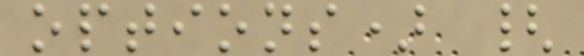options) {
